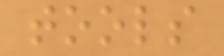tools
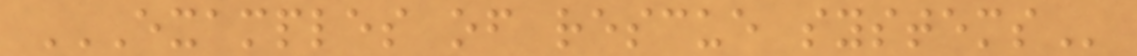EXAMPLES OF RESCUE SYSTEMS
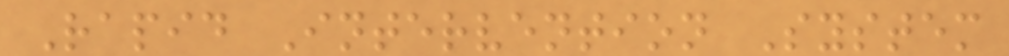Rapid Intervention System
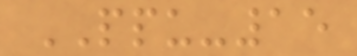PPU-15
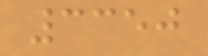3350
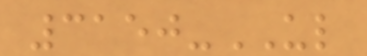3150-UL
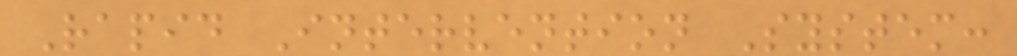Rapid Intervention System:
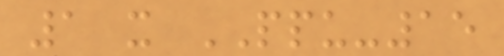1 x PPU-15
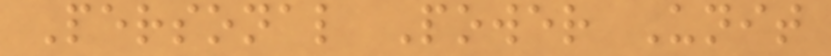Personal Power Unit
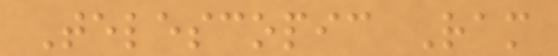Telescopic Ram
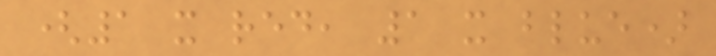(1 x red, 1 x blue)
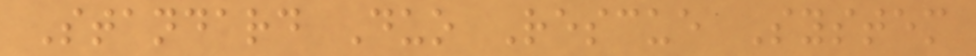Standard Duo Rescue System
